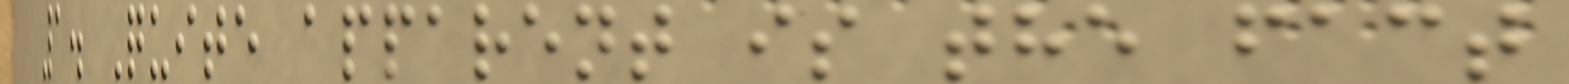1. Quite apparent is the fact
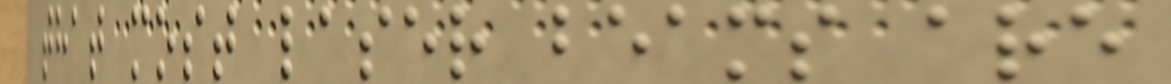that most laser beams are
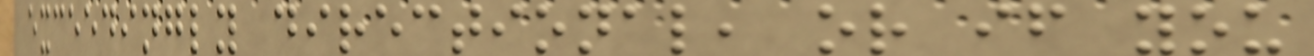exceedingly directional, or if you
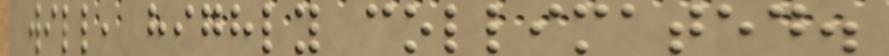will, highly collimated.
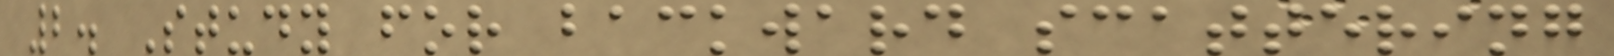2. Study for backward scattering
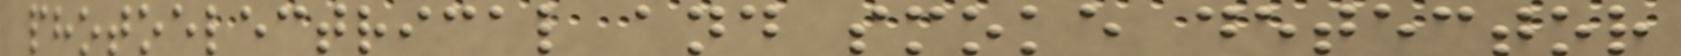photoelectrical and smoke detector
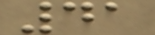41
